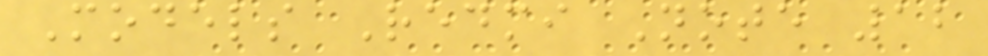Models Redmi Note 12
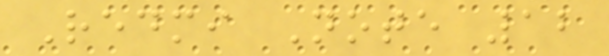Redmi Note 12
